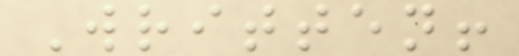Written!
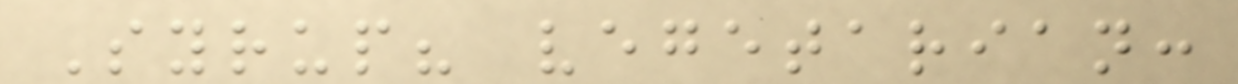Syrup? vegetarian:
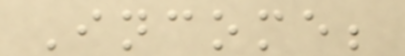Income;
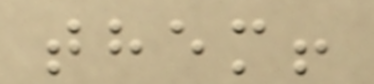them!
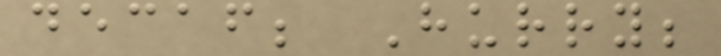decaf; Hurry;
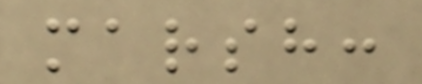marsh:
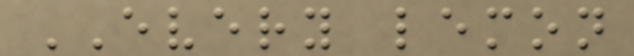EVERY lemon
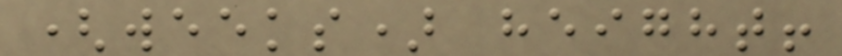(weeks) height!
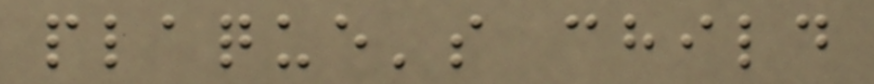plaque's child
